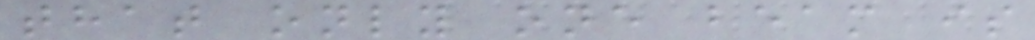that only one beam is
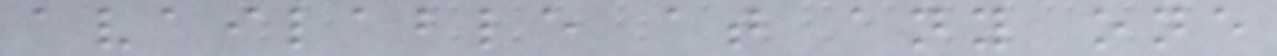available at any one
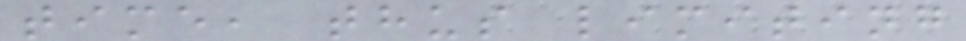time, thus limiting
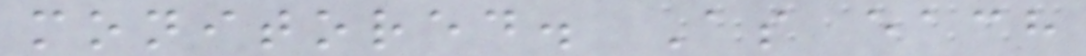monitored. As each
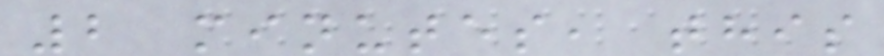2 minutes, this
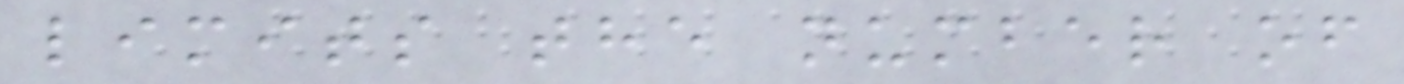limits the number of
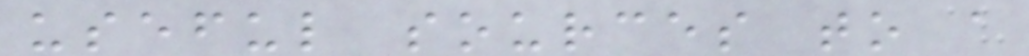useful sources to a
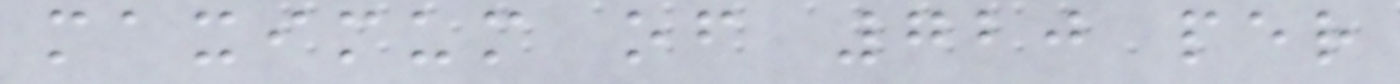maximum of 720 per
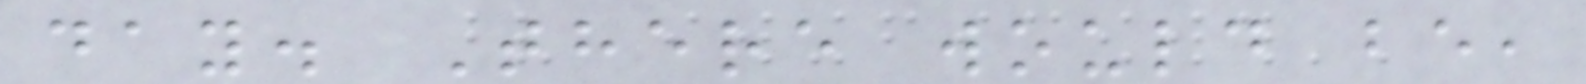day. There would be,
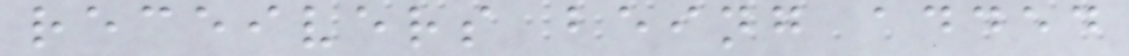receivers being added
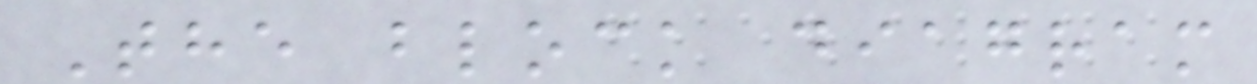The block diagram
